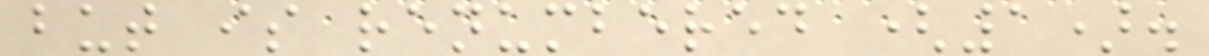but is renumbered (1).
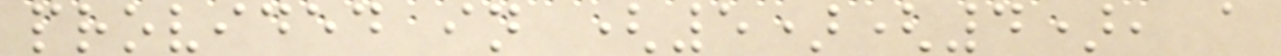provided in (5)(4), a
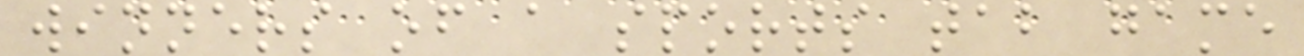winners of a sports tab game
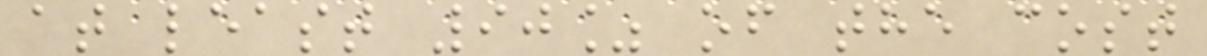at least 90% of the cost
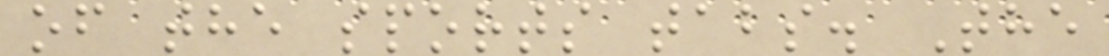of the sports tabs. The
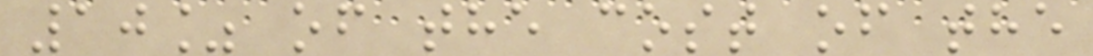10% of the cost of the
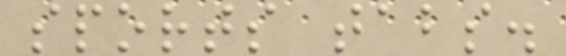sports tabs.
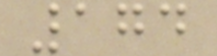174
